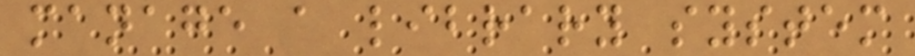manage a library system
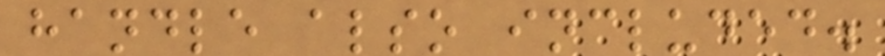handle also included.
